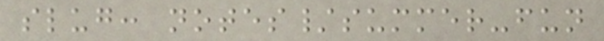slug: notes/summer-fun
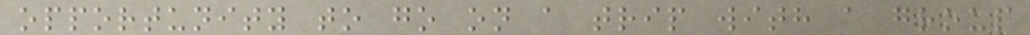opportunity to go on a trip with a group
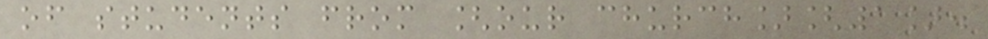of students from [our church][1].
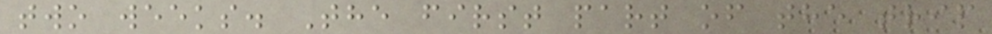two weeks. The first part of the trip
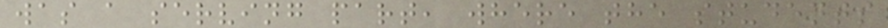was a serving part, where the students
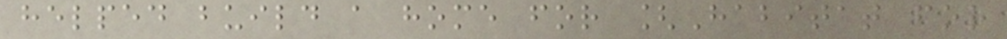helped build a home for [Habitat for
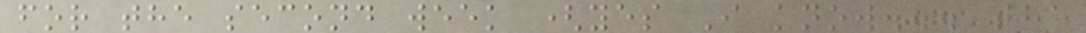for the second week (yes I know... the
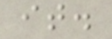it.
